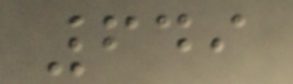649
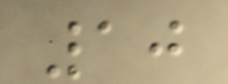10
